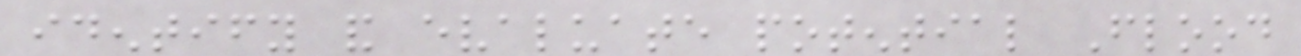identify and evaluate potential Flood
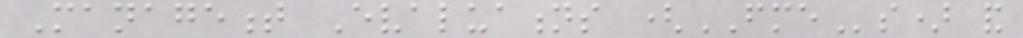Management Evaluations (FMEs) and
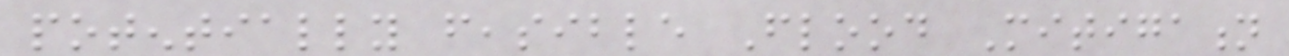potentially feasible Flood Mitigation
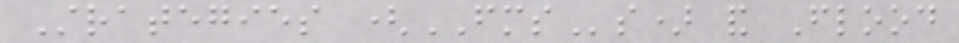Strategies (FMSs) and Flood
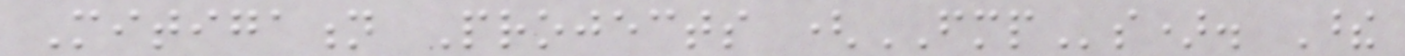Mitigation Projects (FMPs). These
